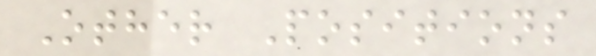Other Positions
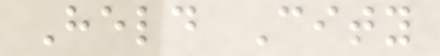Held City
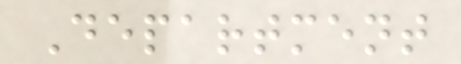Department
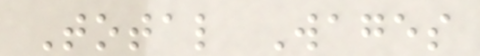Total Wages
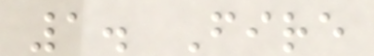1. Fire
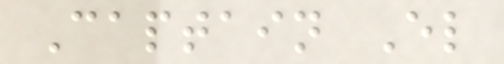Captain El
